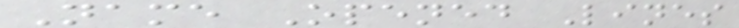Name Opened Lines
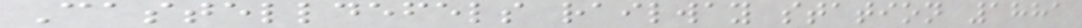Castelldefels railway station 1881
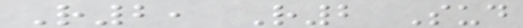R2, R2 Sud
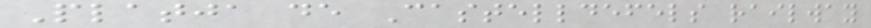Platja de Castelldefels railway
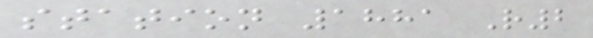station 1881 R2
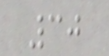30
